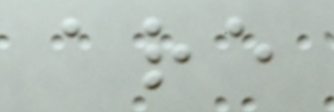are
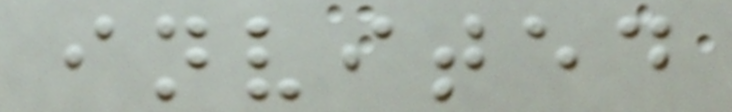invited
